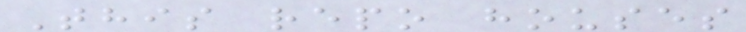This repo houses
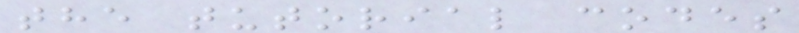the tutorial codes
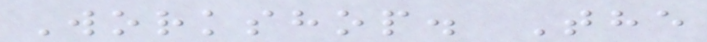Workshop. The
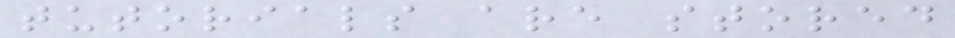tutorials are stored
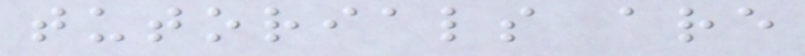tutorials are
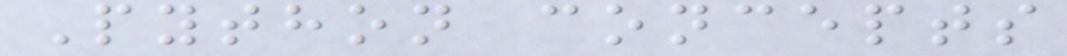Python concepts
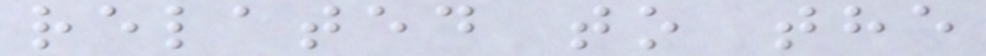related to the
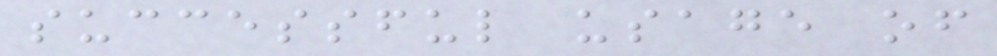successful usage of
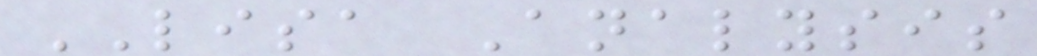LISA Analysis
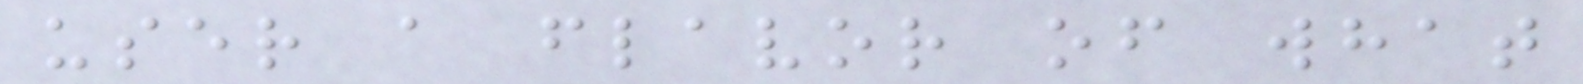user a flavor of what
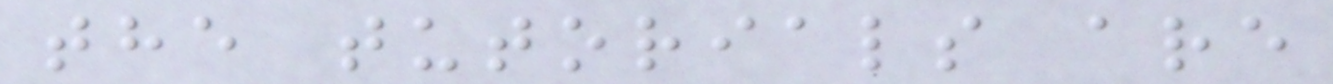the tutorials are
